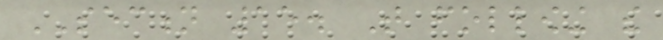SECTION 15. That following the
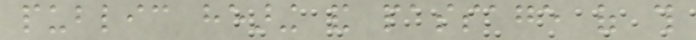public hearing and passage of this
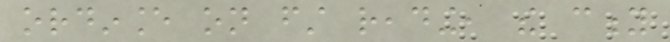ordinance on first reading, the city
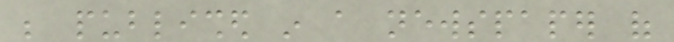be published in a newspaper of
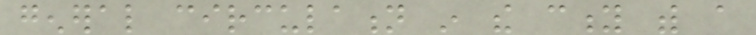general circulation in the city with a
